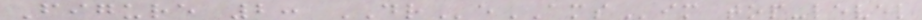Figure 2: DReAMSim top-level
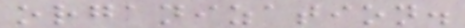organization.
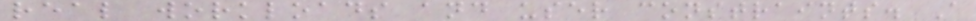real workloads and user constraints. A
